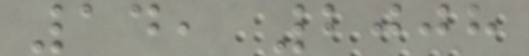14, 2008
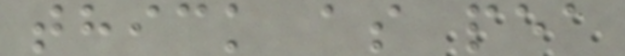thick as pea
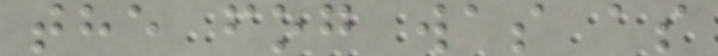the fog was as
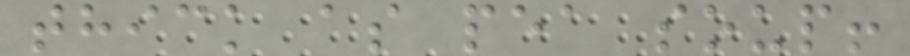thick as pea soup!
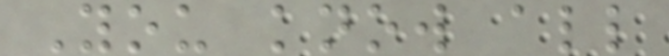You know all
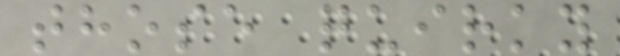those quirky
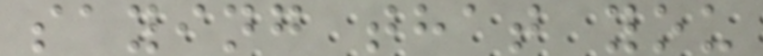saying that you
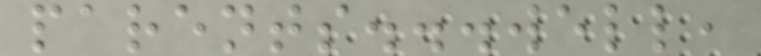parents...well,
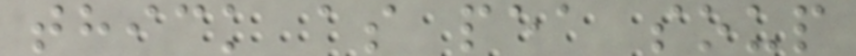thick as pea soup
